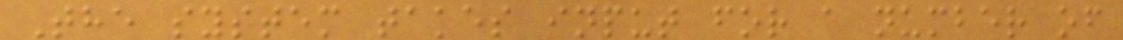The system takes input for a number of
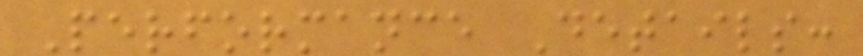Performance Details:
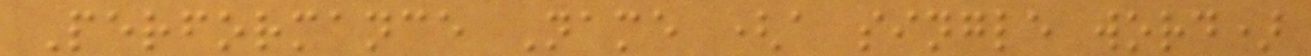Performance Name (a single word)
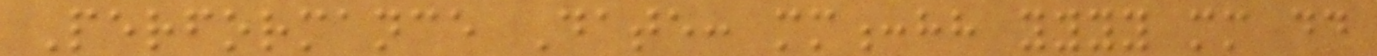Performance Date: mm:hh yyyy mm dd
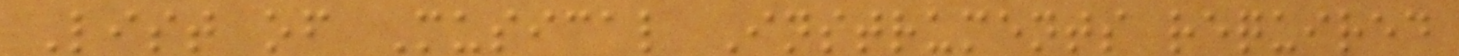List of Musical Instruments required
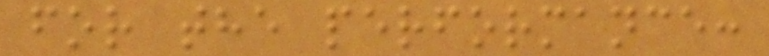for the performance:
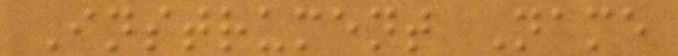Instrument Name
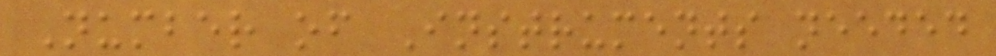Number of Instruments needed
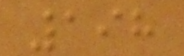198
